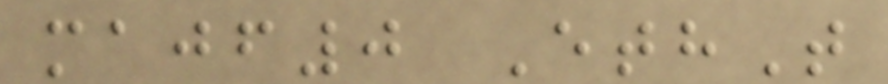majf0 EthT
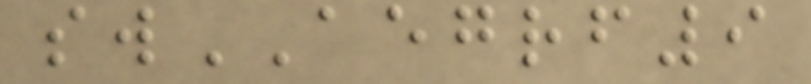swAEGRF9
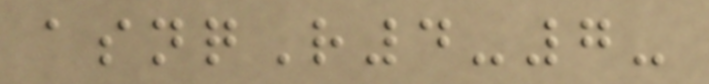asnqR4-7-
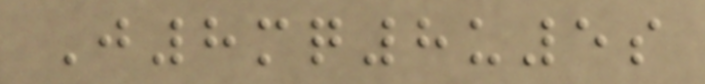J8mq8u5s
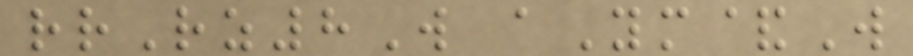rrRz8W aYm&W
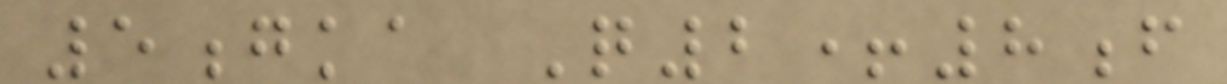5gka Q2+8f
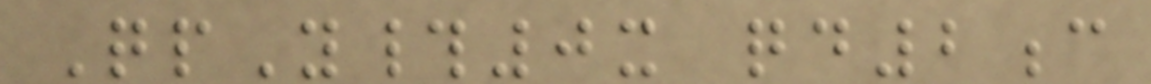QpY#0x qd2c
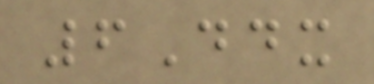6Ddx
